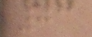01
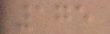175
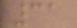31
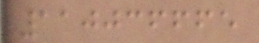110036665
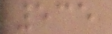535
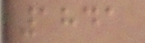1841
